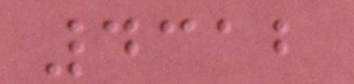4312
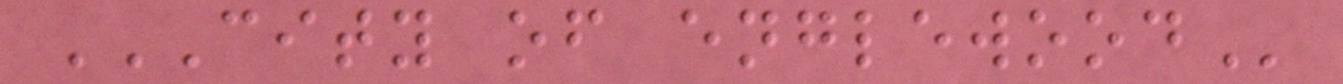CITY OF ENGLEWOOD
